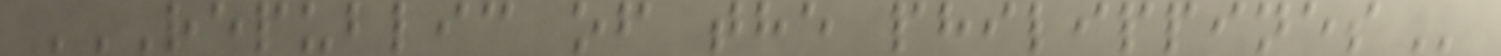REPUBLIC OF THE PHILIPPINES
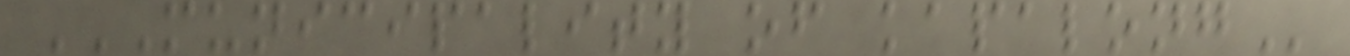MUNICIPALITY OF KAPALONG
